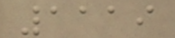1119
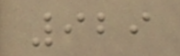929
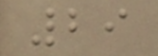29
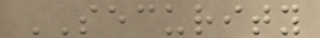SECURITY
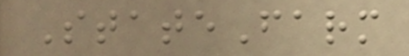StateFarm
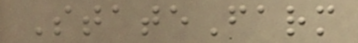StateFarm
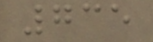735
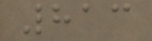813
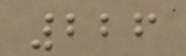226
